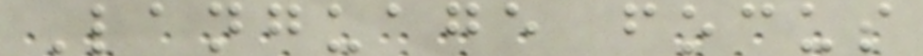Language focus
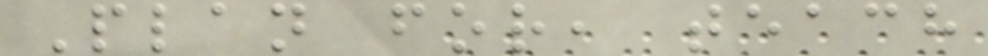Plan for, teach
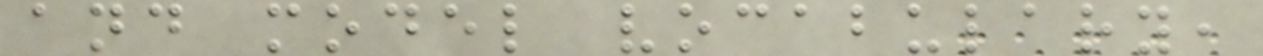and model vocabulary,
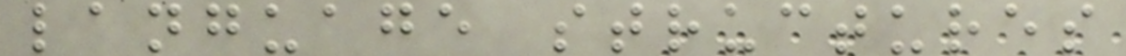language structures
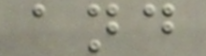and
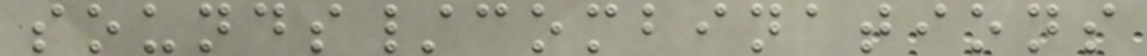sounds/combinations
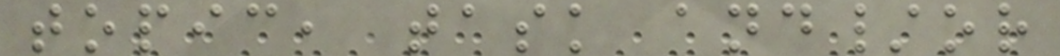topic, task and/or
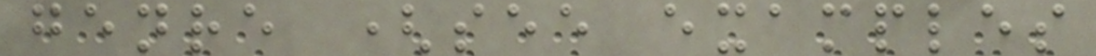genre (see examples
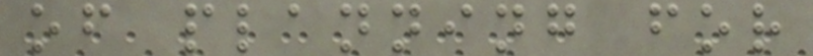of planning for
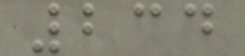234
